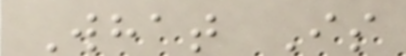What Is
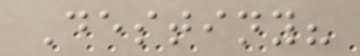Destiny?
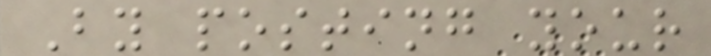By posting your
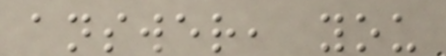answer, you
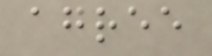agree
